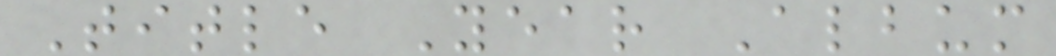Title Year Album
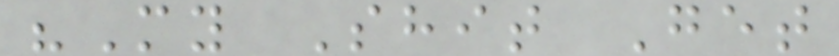"My Shit Get
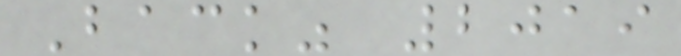Back" 2019
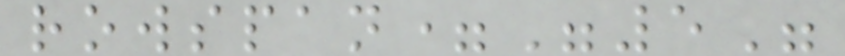rowspan="5"
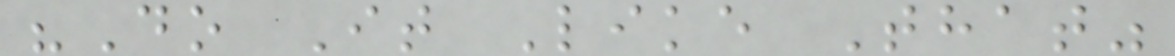"Do It Like That"
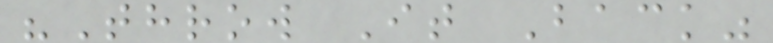"Throw It Back"
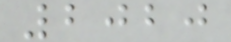2020
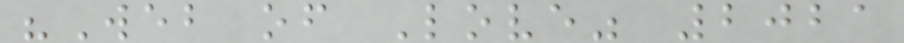"Web of Love" 2021
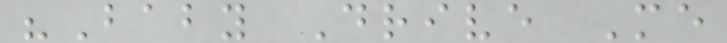"Baby Drive Me
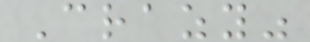Crazy"
